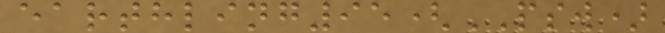earthling95(PSW)
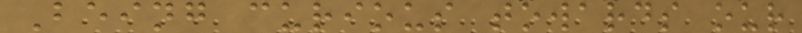Being curious towards our
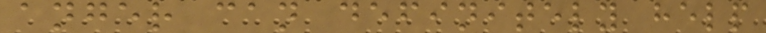anger can definitely help
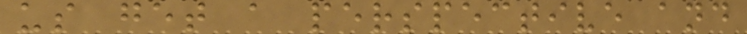us get a perspective and
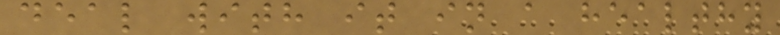deal with it in a healthy
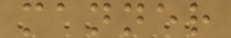manner
